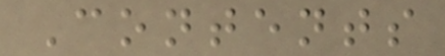Contents
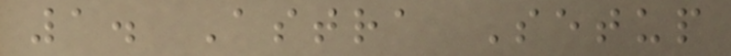1. Astra Setup
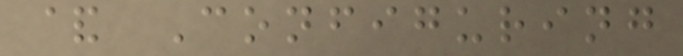& Configuring
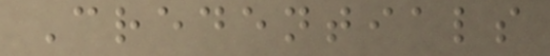Credentials
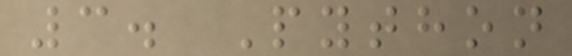3. Python
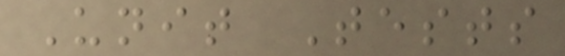Unit Tests
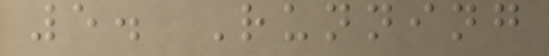5. Running
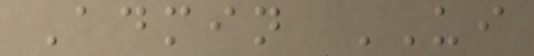Admin UI
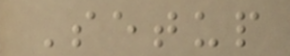Setup
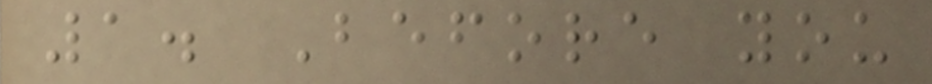1. Before you
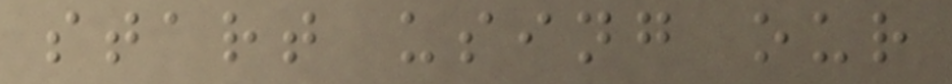start using our
